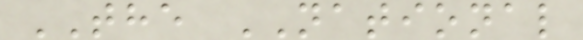THE NATIONAL
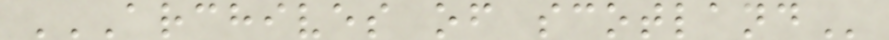ARCHIVES OF SCOTLAND
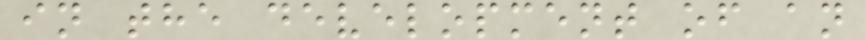in the development of an
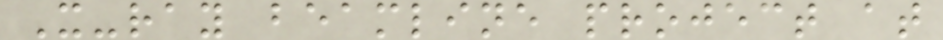X-ray beamline project at
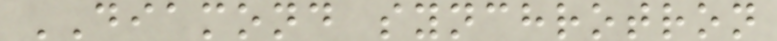DIAMOND synchrotron
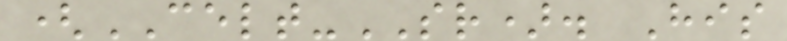(CELT-SR). His
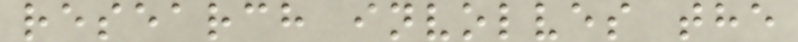research involves the
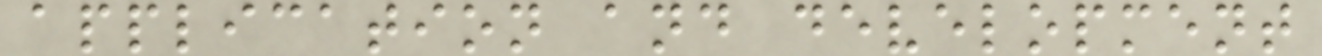application and development
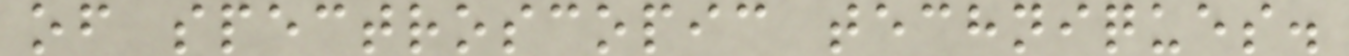of spectroscopic techniques.
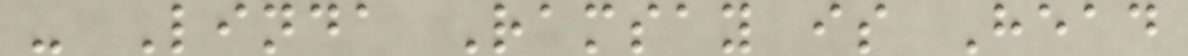- Linda Ramsay is Head
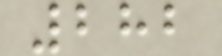282
